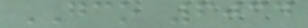GCO 6034
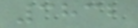3832
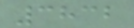3832
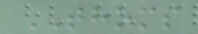THOMS
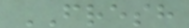FRESH
